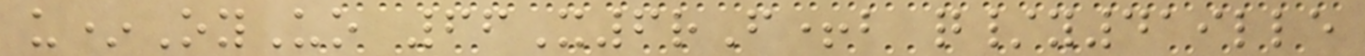u*OyUo 66X6rF+b q/y419lle
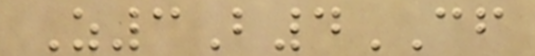Z3B4CF
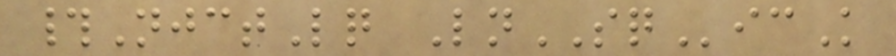#NjctLq LnSQicK
